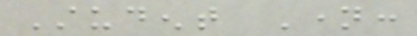Student Name:
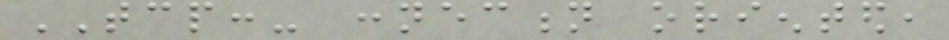TCP:- connection oriented,
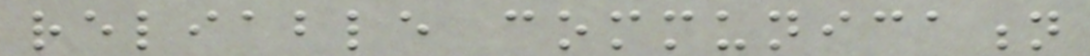reliable communication
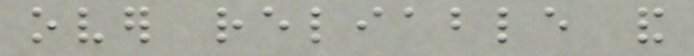over reliable and
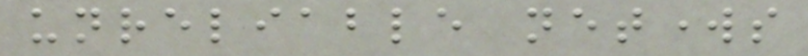unreliable networks
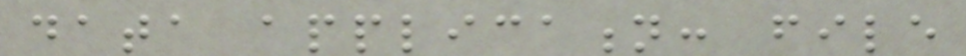data application: file
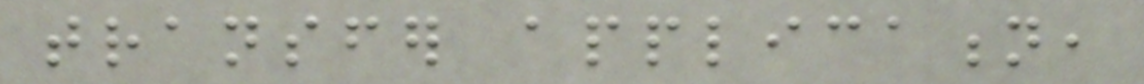transfer application,
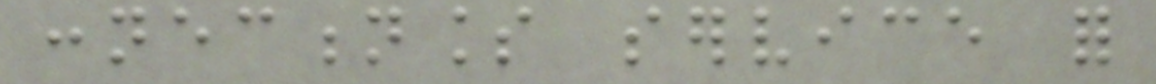connectionless service for
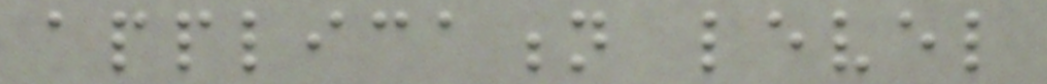application level
